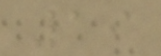19
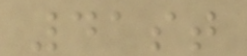41st
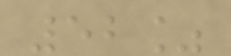52%
